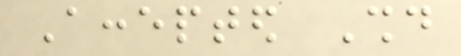Accepted Should
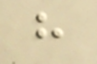have
